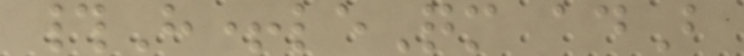#H+leQm adB
